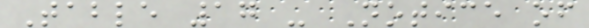Table 17 - Notice of
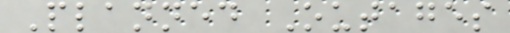Planned Outages
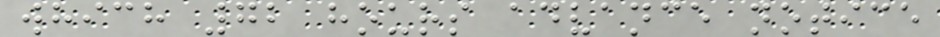which 72 hours advance notice
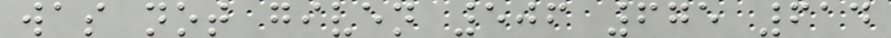was not given 506 675 614
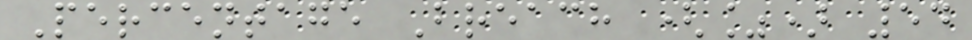Percentage Breach (%) 54
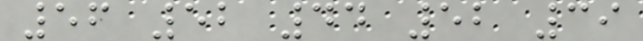56 52 44 52 39
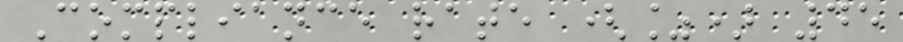Compliance rate (%) 45
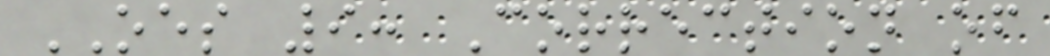OES 9: Correction of
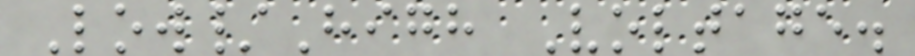Low/High Voltage.
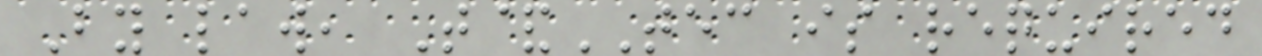By law, T&TEC is required
